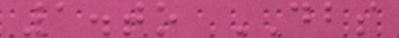1.to DBS
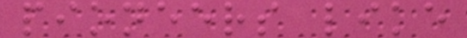pioneers like
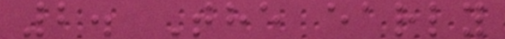2. The early
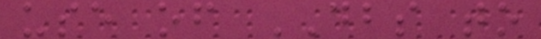use of DBS to
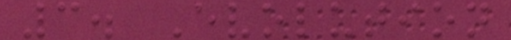3. Evolution
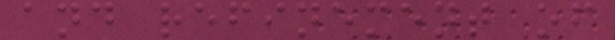and refinement of
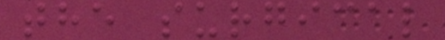the surgical
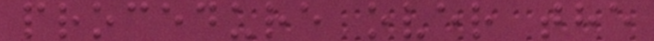procedure over the
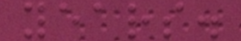years.
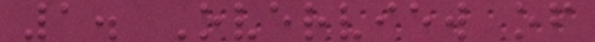1. Overview of
